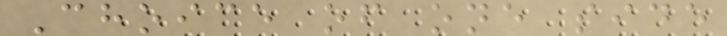Choice of one side
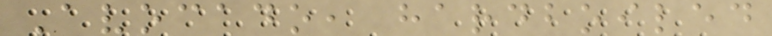Avocado, hardboiled
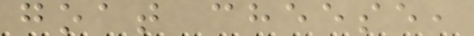goat cheese,
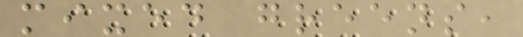mixed greens,
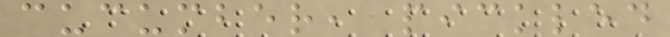cucumber, pickled
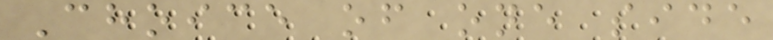Choice of one side
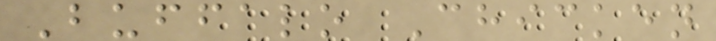Buffalo Chicken
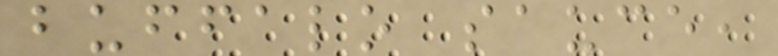buffalo sauce,
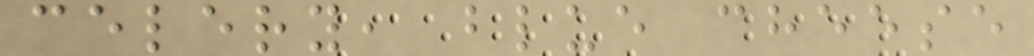celery, blue cheese
